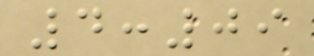4:09
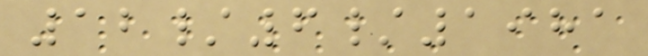12/6/1981
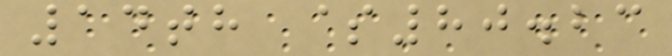14th $80.23
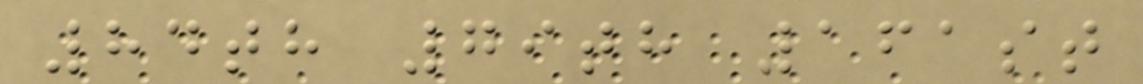84th 79th 161st
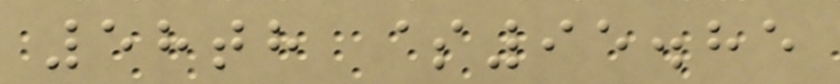58th $95.85
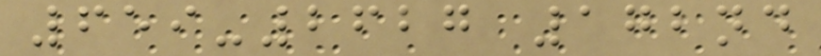659-2627 172nd
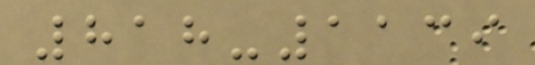818-1139
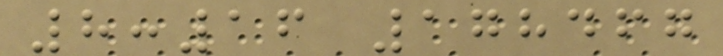8:16 178467
